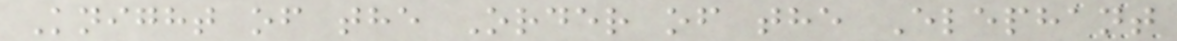Knight of the Order of the Elephant
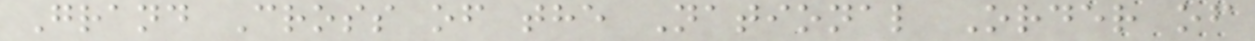Grand Cross of the National Order of
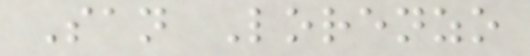San Lorenzo
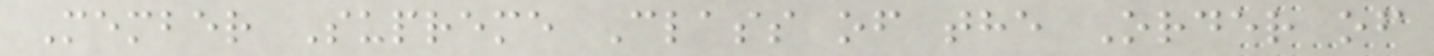Member Supreme Class of the Order of
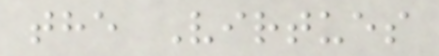the Virtues
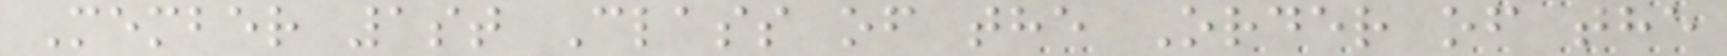Member 1st Class of the Order of the
